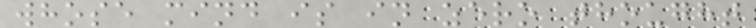whose mind is in zero thought
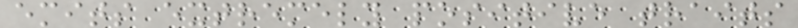emits extremely positive traits
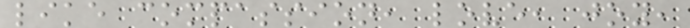like compassion, love, joy,
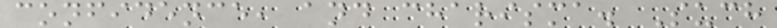confidence, and charisma. Such
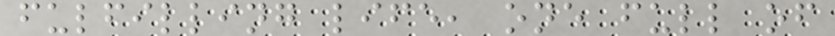fulfilling life, one full of
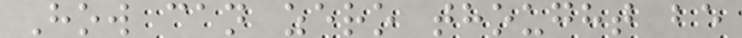How can zero thought be
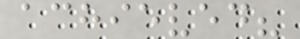achieved?
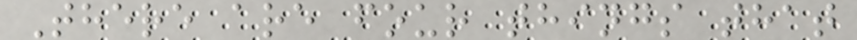There are four things that
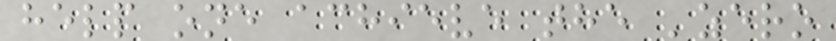help one achieve the 'zero
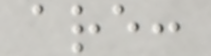are:
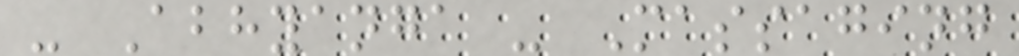- Abhyanga - Massaging
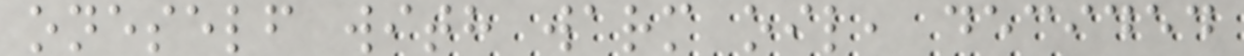oneself with warm oil, decided
